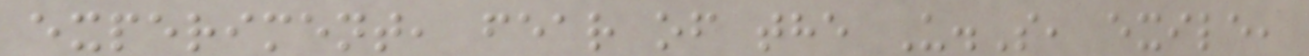experiment, fear of the U.S, exile,
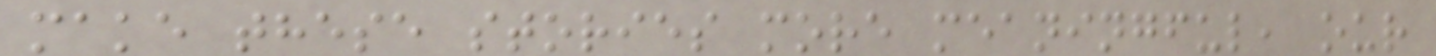make these stories more meaningful, our
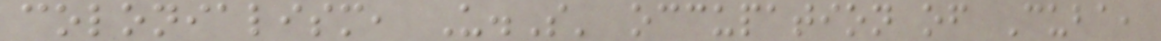colonialism, U.S' occupation of Cuba,
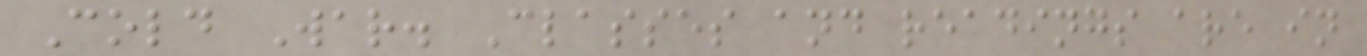Cold War. Classes and readings are in
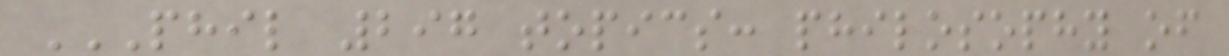PHIL 297 TOPICS: PHILOSOPHY OF
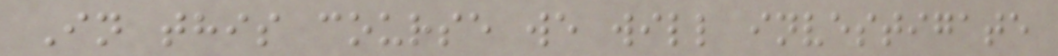In this course we will investigate
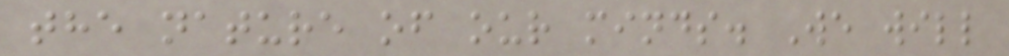the nature of our minds. We will
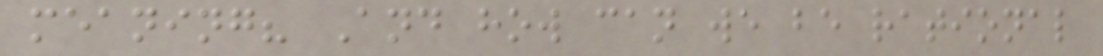meaning? And how can we be rational
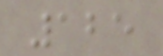125
